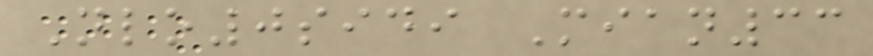Nlo0sidi Mian33
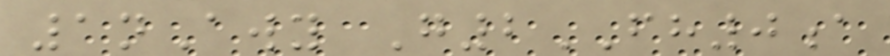1nAwy G2FH0a
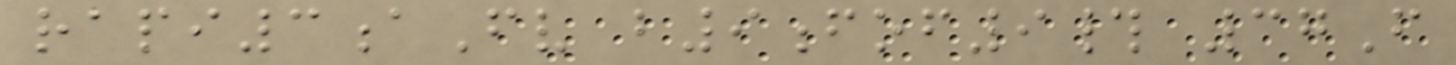rapi3aFv b9fof9# 37F
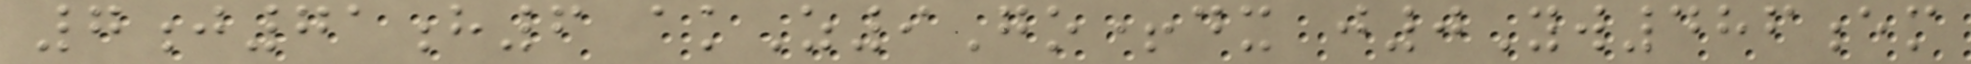7j71h6 akZ9Go+dx j0Yw486em
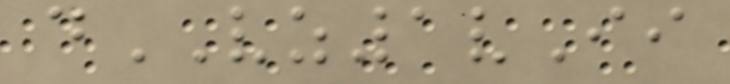dVZ1vIi
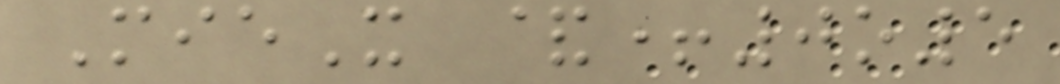MieX &+0o5
